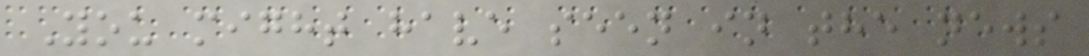You might have seen in the news
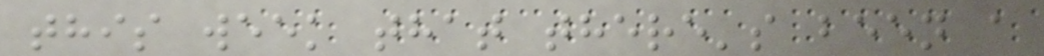this week that there's been a
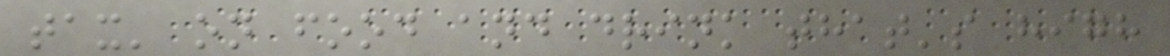tax' on food and drink that's high
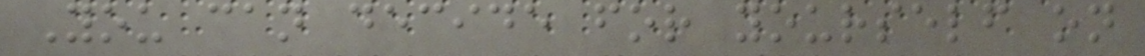You can decide for yourself on
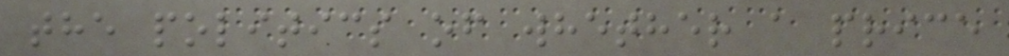the politics of whether a price
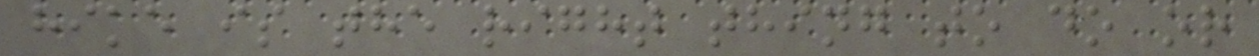hike is the right thing to do or
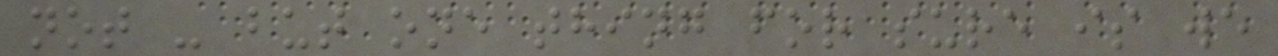not - but one thing for sure is we
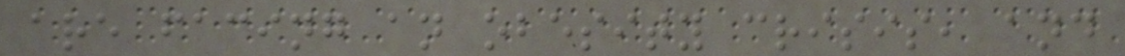are facing an obesity crisis, and
